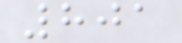801
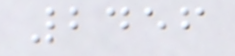2456
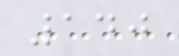140
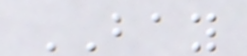BAY
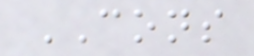CONS
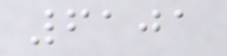6101
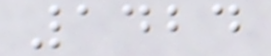1424
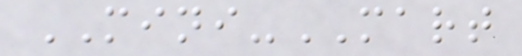MINI-MART
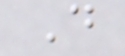D
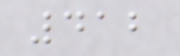412
